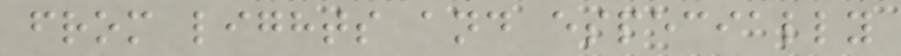from lights and especially
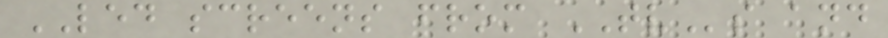LED screens from TVs and
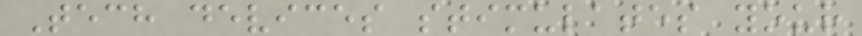Tech devices stimulates your
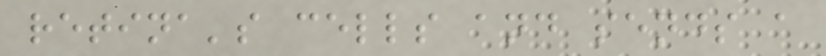retina's cells and sends a
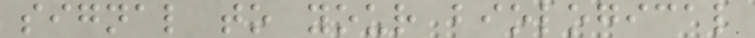signal to your biological
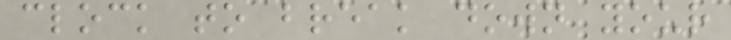clock to break down your
